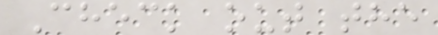Check out the
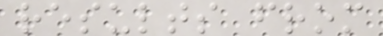results from
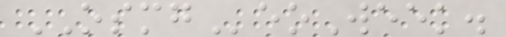OSMGeoWeek.
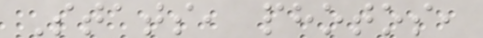Stats, photos,
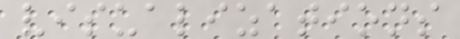visualizations
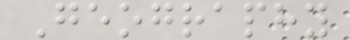Geography
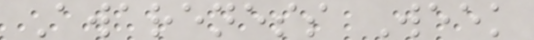Awareness Week
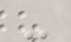-
